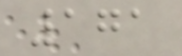171
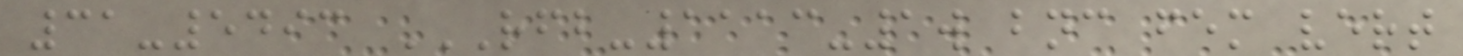31-5493 RFB-1113-1W BNC FEM VERT
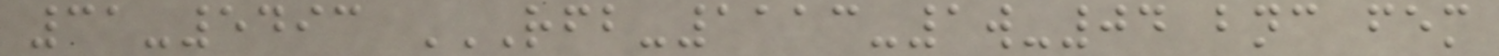31-5493 RFB-1113-1W-04 BNC FEM
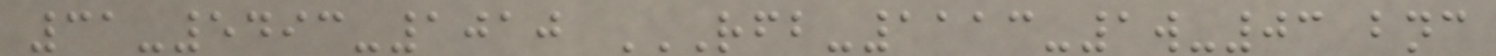31-5493-1010 RFB-1113-1W-03 BNC
